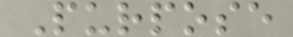Purpose
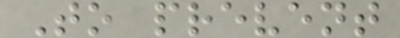To prevent
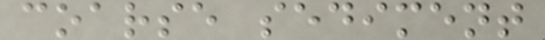coarse sediment
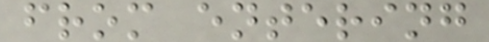from entering
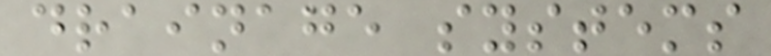drainage systems
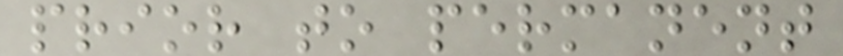prior to permanent
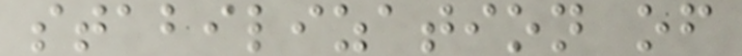stabilization of
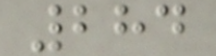284
